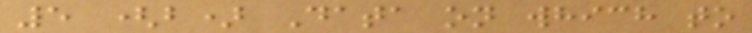5 (b) Data on which to
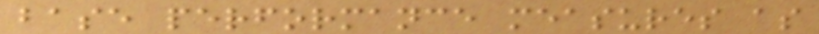base performance measures as
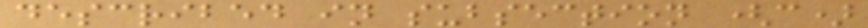described in subsection (c)
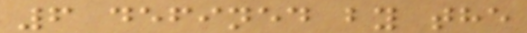6 defined by the
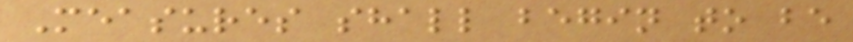Measures shall begin to be
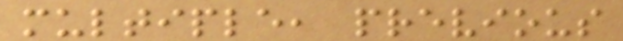multiple, previous
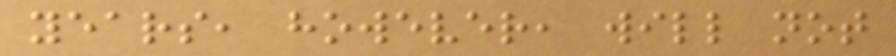years, however, will not
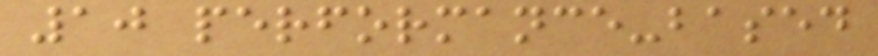10 performance-based
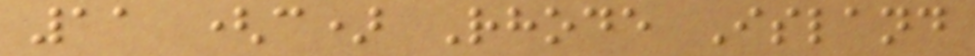11 (c) Rhode Island
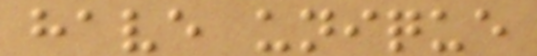have unique
